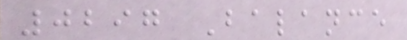0297 Balance
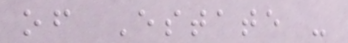of Estate -
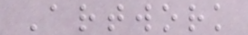Artwork
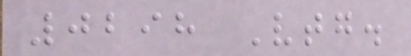0298 Vtg.
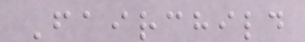Fairchild
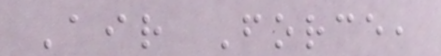Air Force,
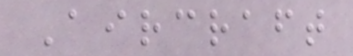Aircraft
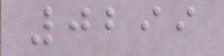0299
